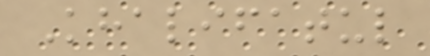Khalifatul
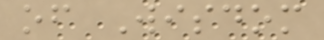of Wisdom
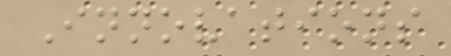Innovations
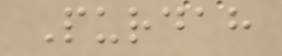Purdah
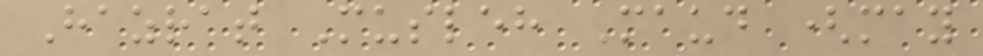Hazrat Musleh Maud (may
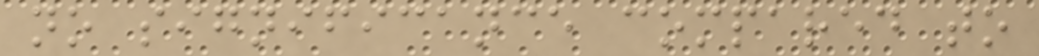no significance compared to
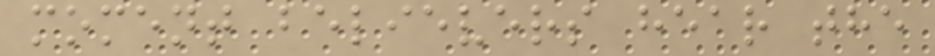moment believers hear the
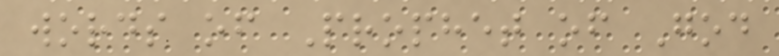words of Prophet of God
